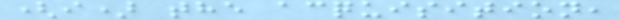(i) the acquisition,
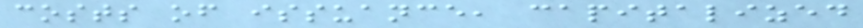costs of issuance, capitalized
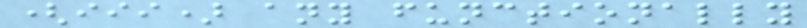(iii) any functionally
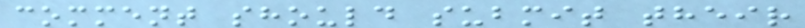comment should submit their
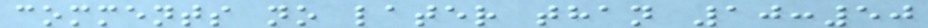comments no later than 10:50
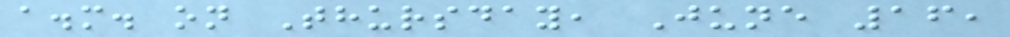a.m. on Thursday, June 16,
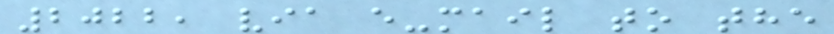2022, via e-mail to the
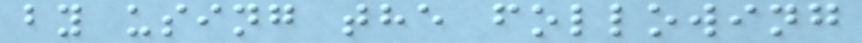by using the following
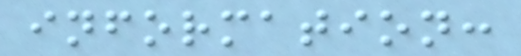information:
